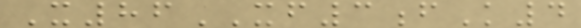X86XF3fK4
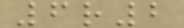6r2
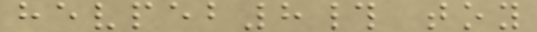hevpeb8# toy
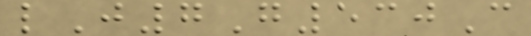lJ7G530C
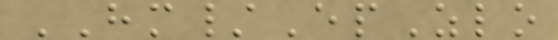HM/EpZlo
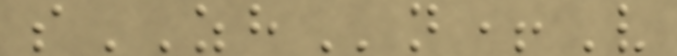sZHn+V
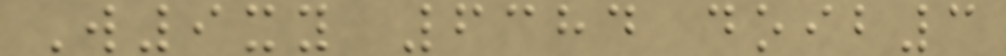W9xy 6384 doib3
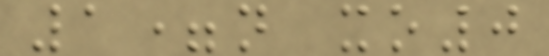1=n xo0
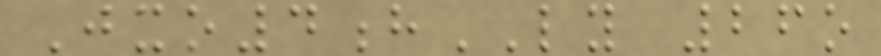Jxo4hLY 26o
